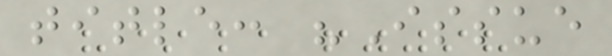title: "Issue
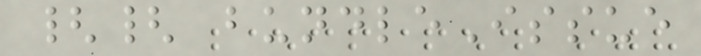{{ bundleIssue
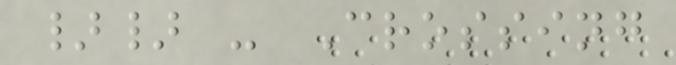}} - Crossing
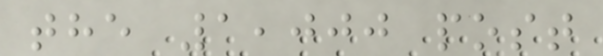the 1,000 post
